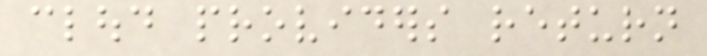cloud providers return
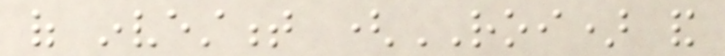of investment (ROI) and
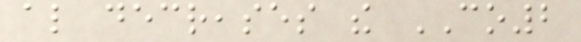also decreases the CO2
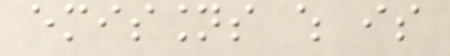emissions which is
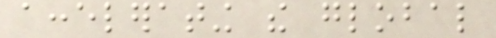accelerating the global
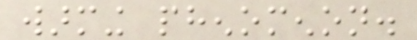warming phenomenon.
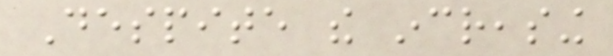Despite the increasing
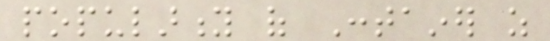popularity of Container as
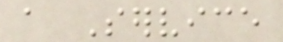a Service
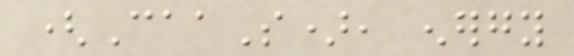(CaaS), energy
